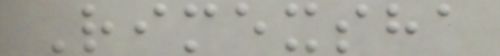Rimexsha
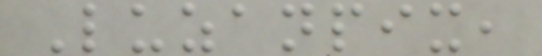Luzanpix,
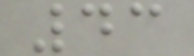43
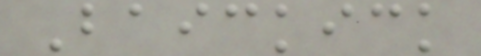Baickick
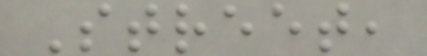Street,
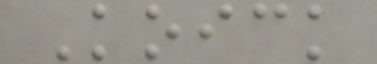Koick
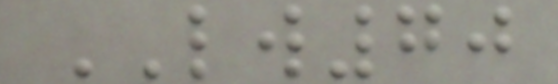LW70
